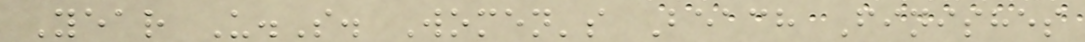Year U.S. Women's Beach Finishes
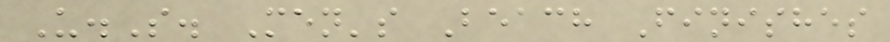U.S. Men's Beach Finishes
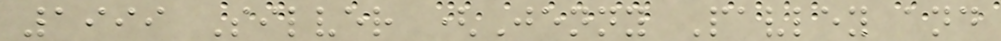1999 Silver (Jenny Pavley and
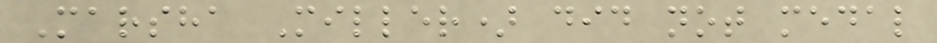Marsha Miller) did not medal
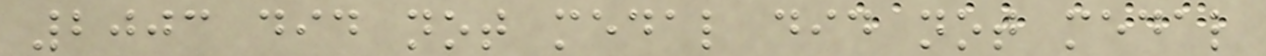2003 did not medal did not medal
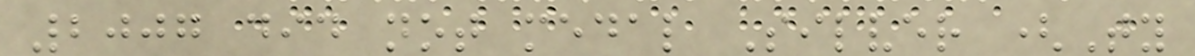2007 did not medal Silver (Ty
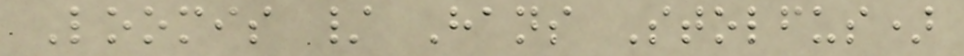Loomis / Hans Stolfus)
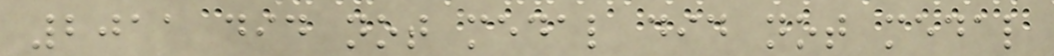2011 did not medal did not medal
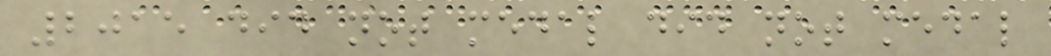2015 did not medal did not medal
